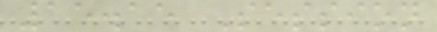15.15 Session
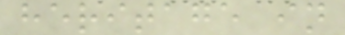heritage in
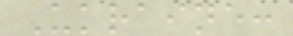Ukraine:
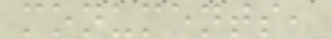monuments,
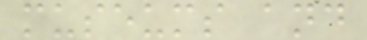museums and
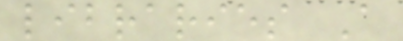libraries A
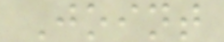Joint
